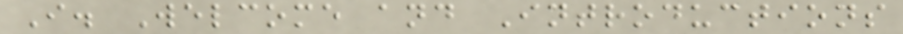I. Welcome and Introductions
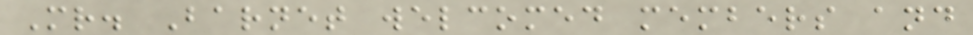Mr. Barnet welcomed members and
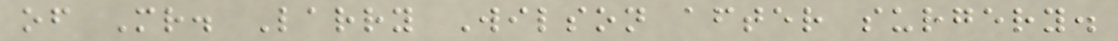of Mr. Larry Wilson after surgery.
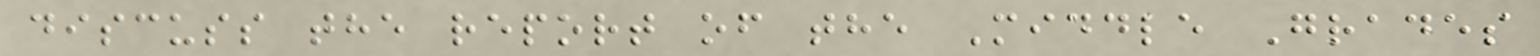discuss the report of the Middle Grades
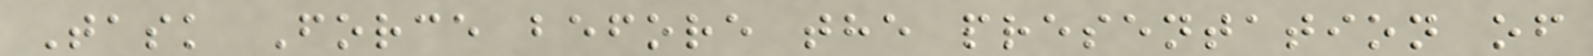Task Force before the presentation of
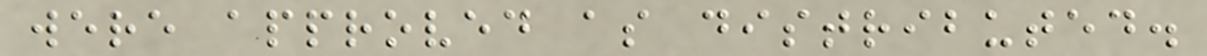were approved as distributed.
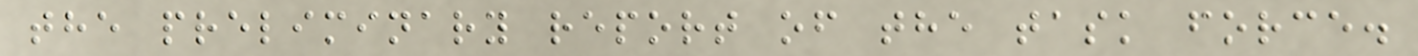the preliminary report of the task force.
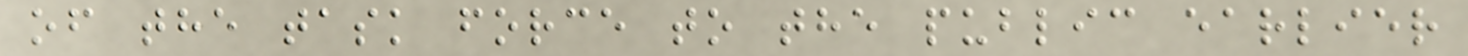of the task force to the public earlier
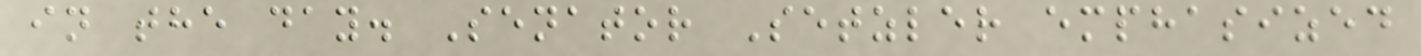in the day. Senator Setzler emphasized
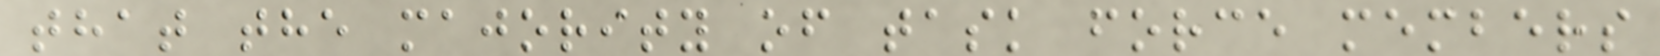that the majority of task force members
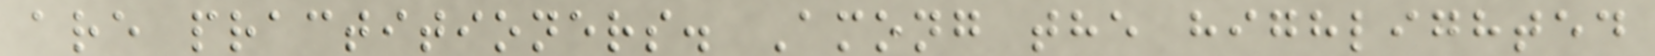are practitioners. Among the highlighted
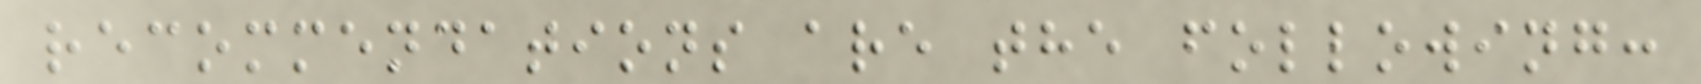recommendations are the following:
